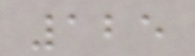125
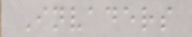Invaders
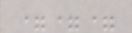===
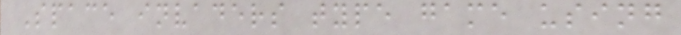Space invaders type game using
